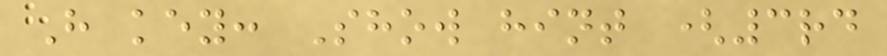H key: Show hint (3rd
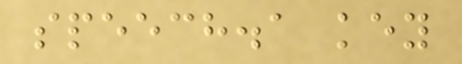speech.a key
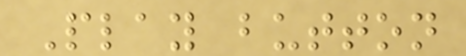Play button
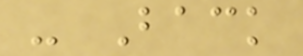- Back
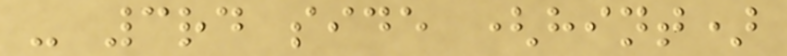- 3rd side (hint)
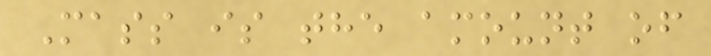Mass is the amount of
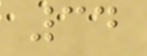34
